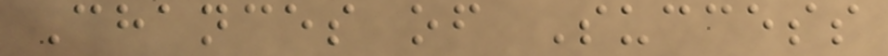Chances of Success
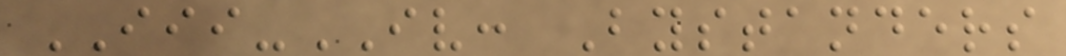III-IV: Bystanders
